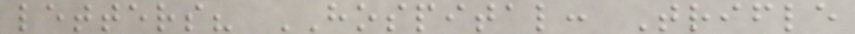letters? HOSPITAL: Trifle
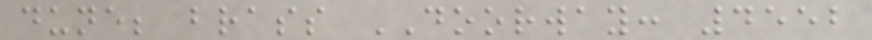dune; brass DOORWAY: 4552
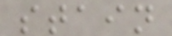stain
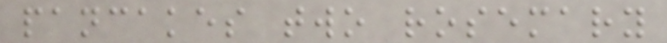pancakes two rosemary
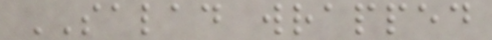SALAD wrapped
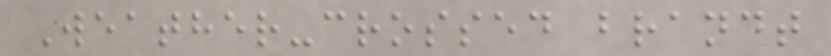Weather-crossed brandt
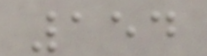154
